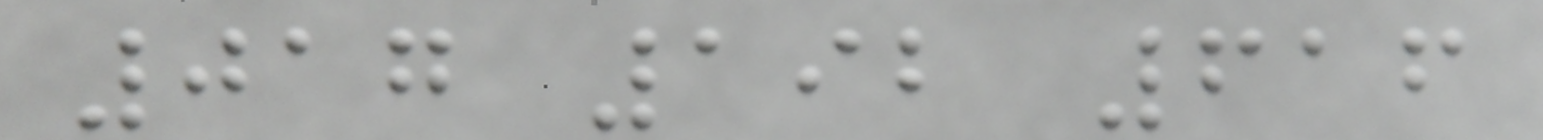017 192 616
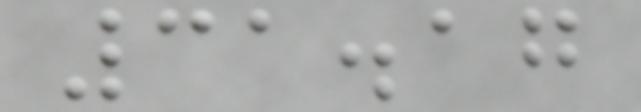31.17
